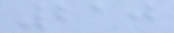210
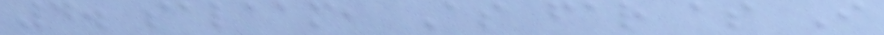4. salaam, As far as I
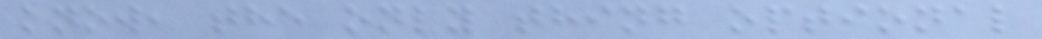know, the only thing optional
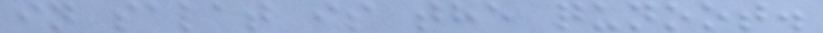in salat is the qunoot.
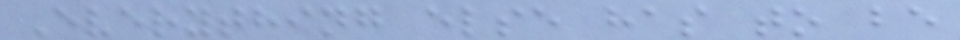Everything else has to be
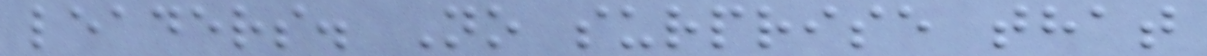leaders. No surprise that
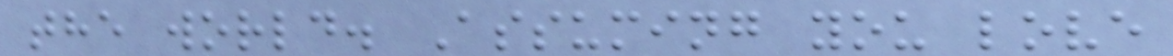the world. Assuming you love
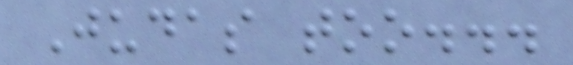Judas too...
